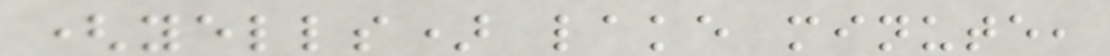(yells) lake minute,
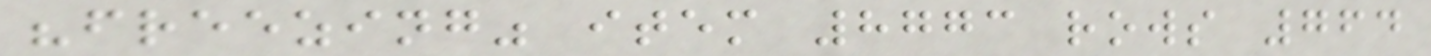"freezing" item 8773 rows 764
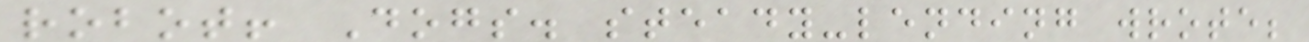robot! Dogs. steady-lending wrote;
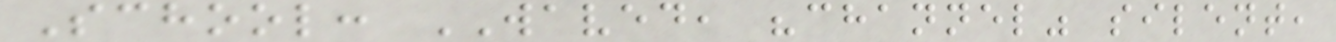School: WAVED, "channel" silent,
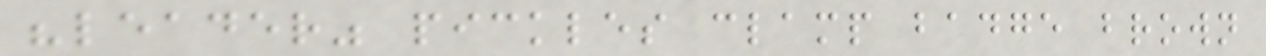"leader" pickles clamp badge brown
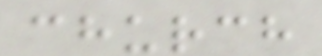church
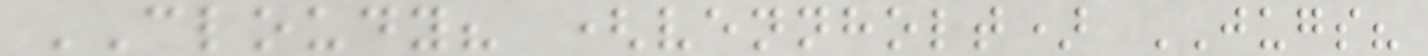CLOUDY? (vennholt) JUGS?
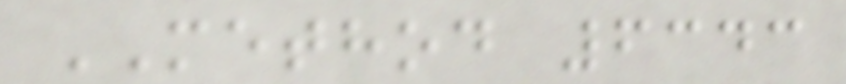METHOD 6343
